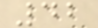42
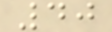40
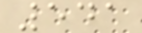541
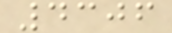4306
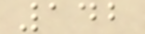142
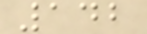142
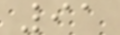91
